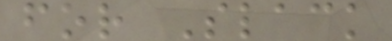for Slack
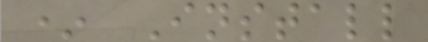* Install
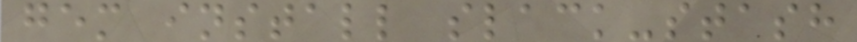gem install slack-stash
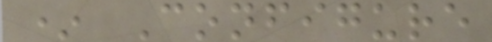* Configure
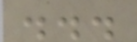...
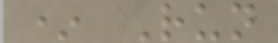* Run
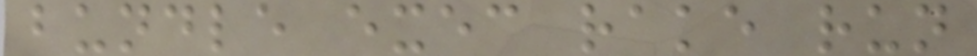bundle exec rake run
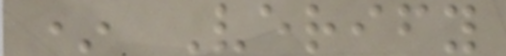* Verify
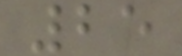25
